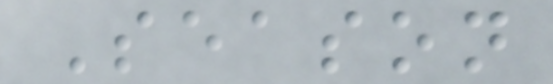Season
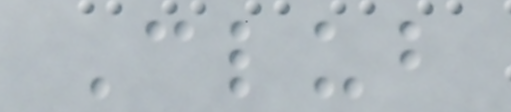Club
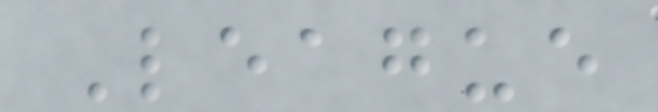League
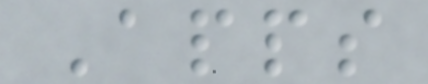Apps
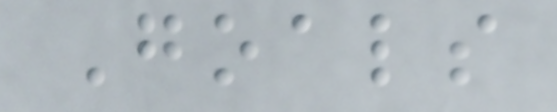Goals
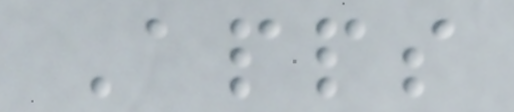Apps
